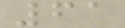61
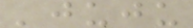'juju
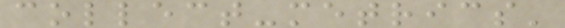collect-metrics'
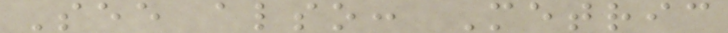See also: Metric
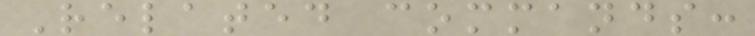Related commands:
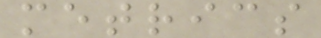metrics
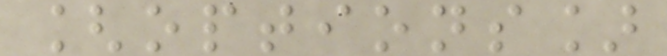[options]
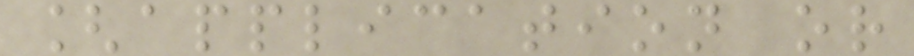[application or
